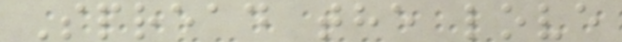Spread the love
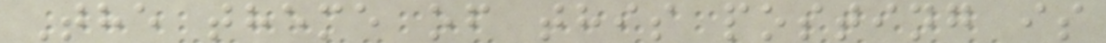The theme of this posting is
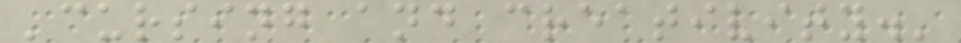'cursing and creativity.'
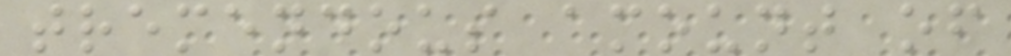tremendous amount of
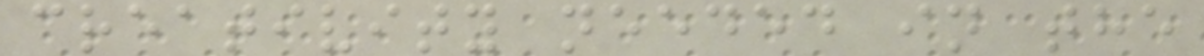creativity needed in the
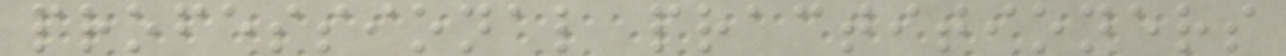professional practitioners
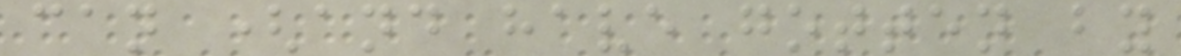can (and have gotten by
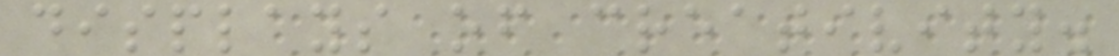displays of creativity.
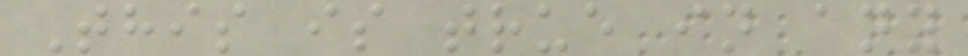This is true in any
